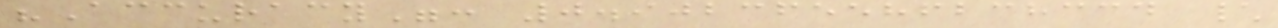"Accuracy": 0.902365586238334 \
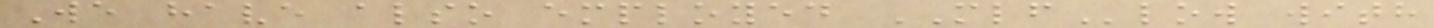We have also employed MLFlow with
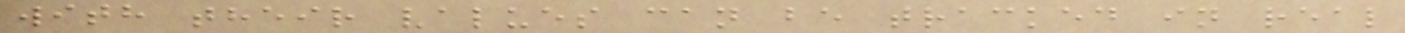with their values can be tracked in real
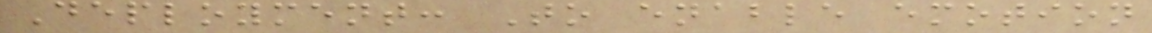Deployment: To enable emotion
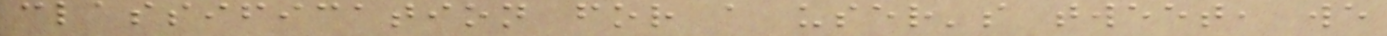classification for a user's tweet, we
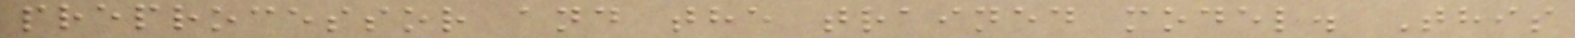preprocessor and the trained model. This
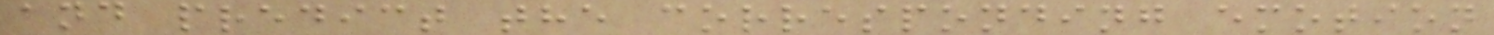and predict the corresponding emotion
